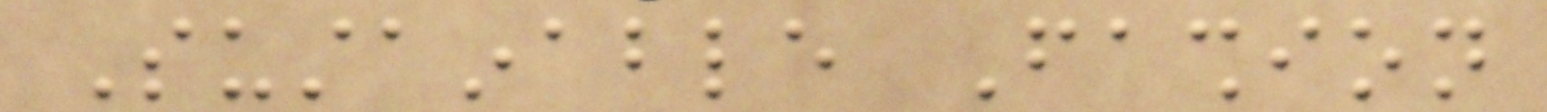Sustainable Fashion
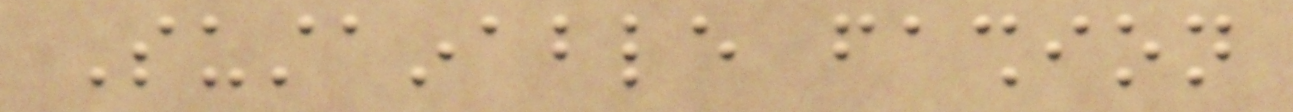Sustainable fashion
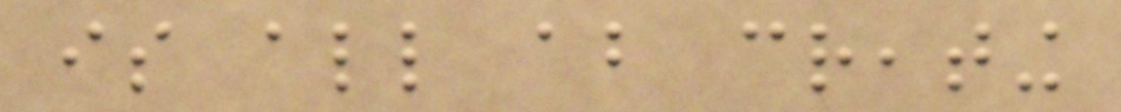is all about creating
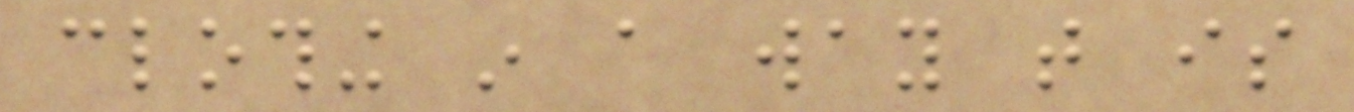clothing in a way that is
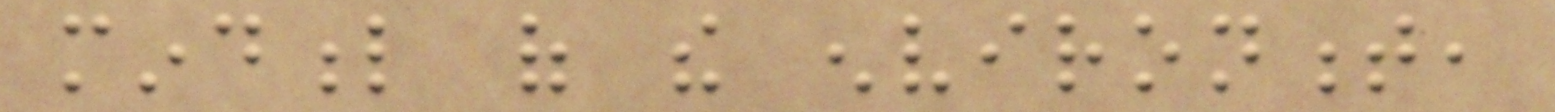mindful of the environment,
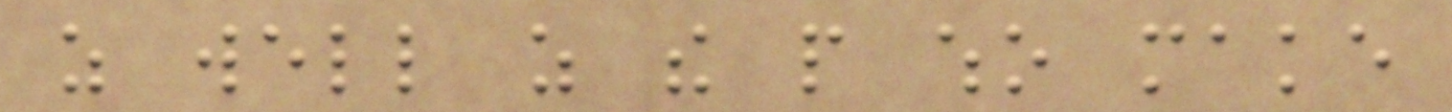as well as the people who make
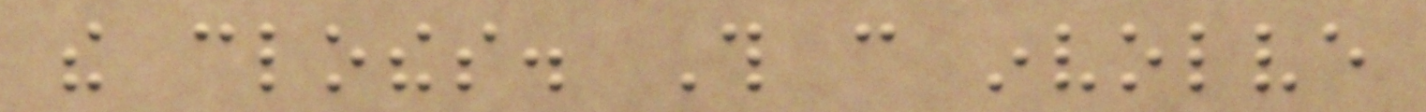the clothes. This can involve
